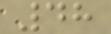48
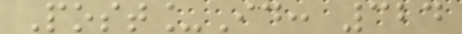Post_Id: 324
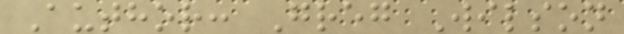Author: Greg Wilson
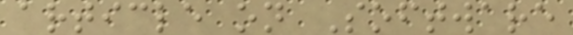article on Software
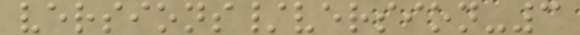versions/version-3
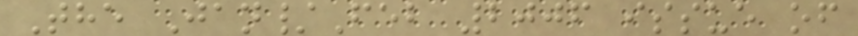The Jan/Feb 2006 issue of
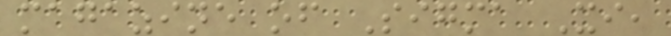magazine of Sigma Xi,
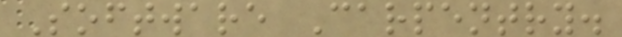Software Carpentry.
